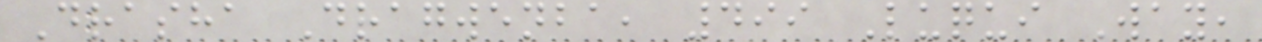Drasha Dragwenba, 499 Luqui Way,
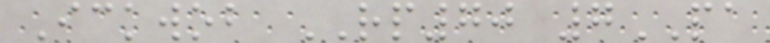Ickwob RP70 7PA
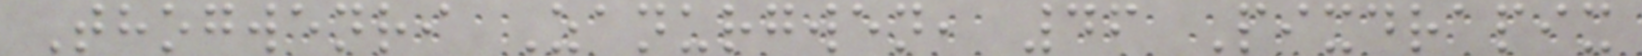Thogwenri Zanurgwen, 46 Pixdrapix
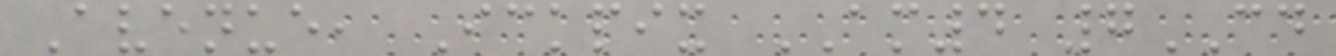Avenue, Ickpix AM4 7CD
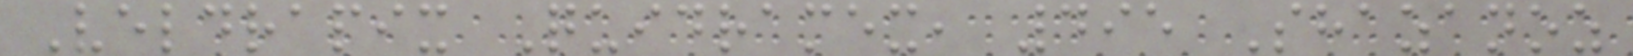Veldrapix Quidramex, 495 Shazanoz
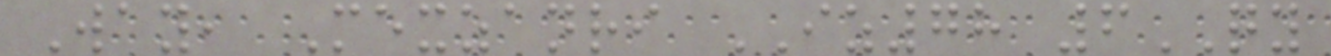Way, Mexzanri IZ78 6QY
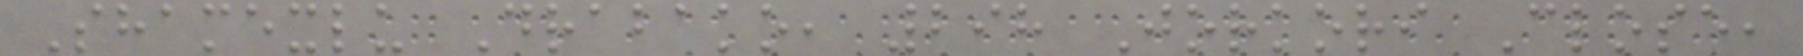Shamexlu Drabako, 298 Jorkori Close,
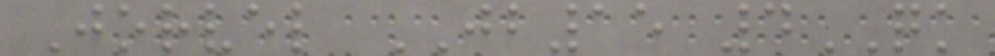Jorvel JB15 4QK
